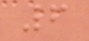6
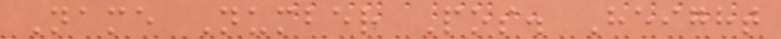Name Number Pos. Height
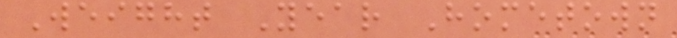Weight Year Hometown
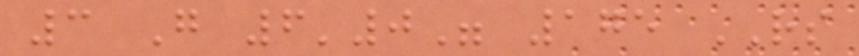3 G 6'0" 175 RS
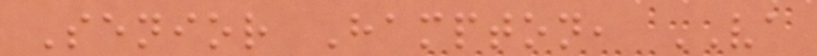Senior Hampton, VA
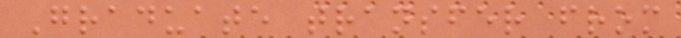Graduate transfer from
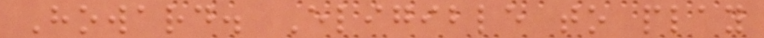Howard. Eligible to play
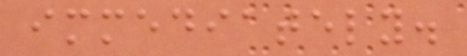immediately.
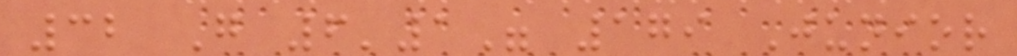32 G 6'1" 179 Junior
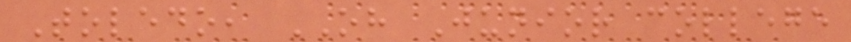Toledo, OH Junior college
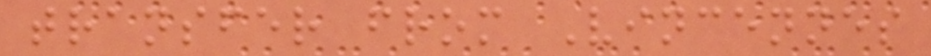transfer from Vincennes
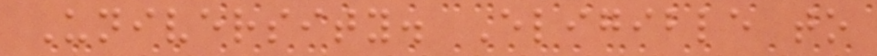University. Eligible to
